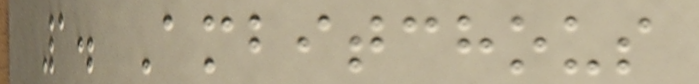1. Ambitchous
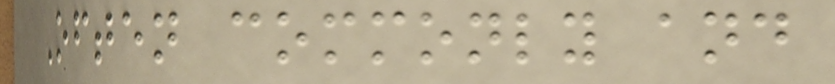Often commonly and
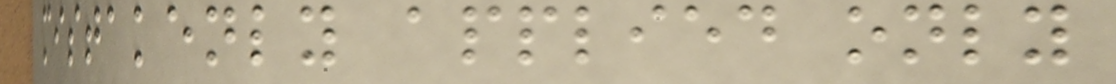mistakenly applied only
